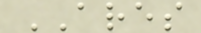ARES
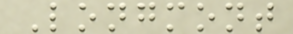Longmont
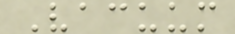Vacuum
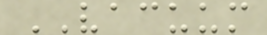VACUUM
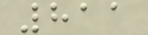811
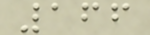166
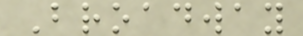Broadway
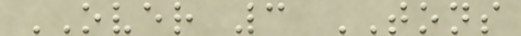OVER 3 TONS
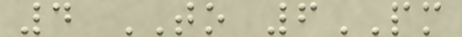4 TO 6PM
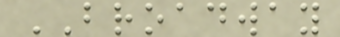BROADWAY
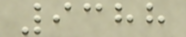9388
